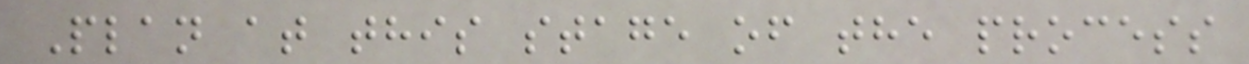Plan at this stage of the process
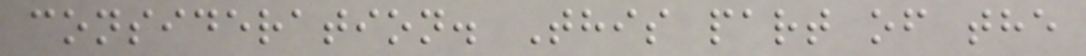consideration. This part of the
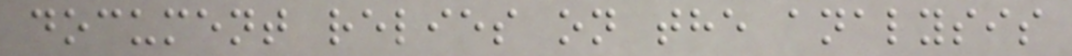document relies on the analysis
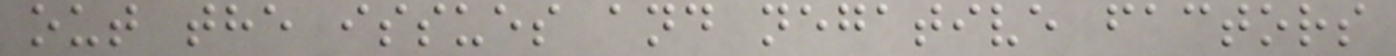out the issues and negative factors
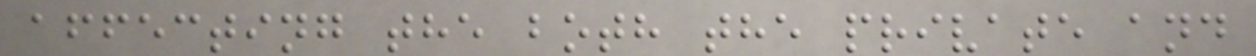affecting the both the private and
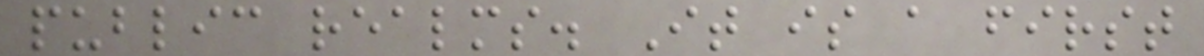public realms. It is a first
